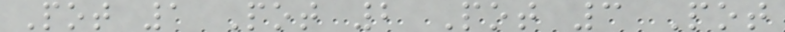Pot 1 Pot 2 Pot 3 Pot
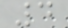4
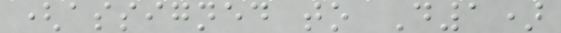(assigned to D1)
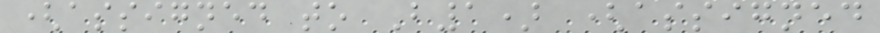(assigned to B1) (assigned
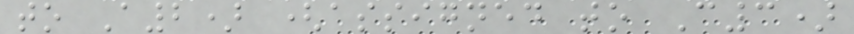to A2) (assigned to C3)
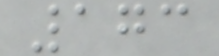173
